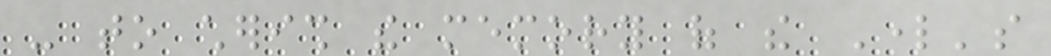- to cherish the memory of the Lord's
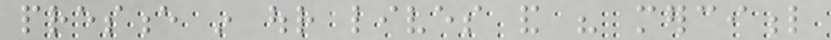presence in our lives and his merciful
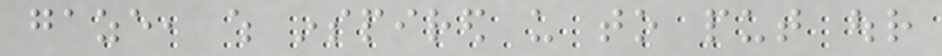gaze, which inspired us to put our
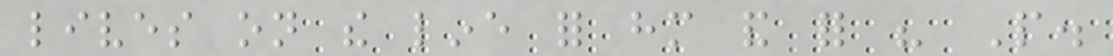lives on the line for him and for his People.
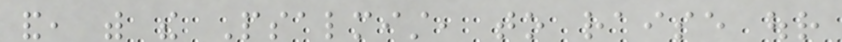and, with the Psalmist, to raise our
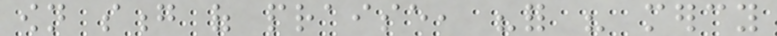own song of praise, "for his mercy
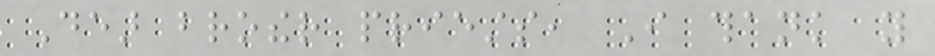Dear brother priests, I thank you
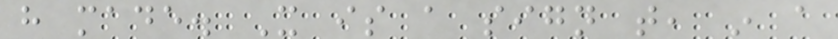have made. It is a sign that, in a
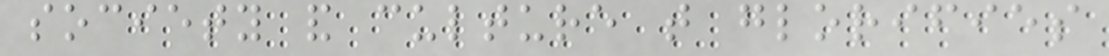society and culture that glorifies
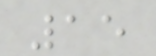15
